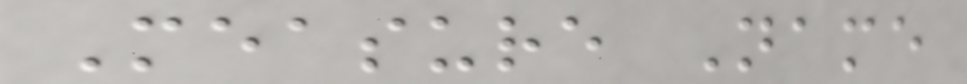Measure Name
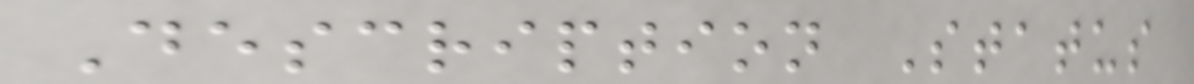Description Status
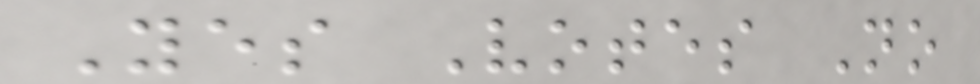Yes Votes No
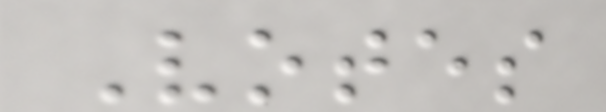Votes
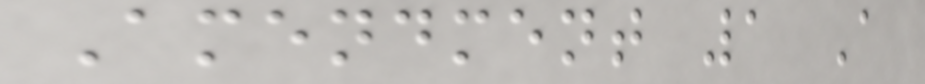Amendment 1 A
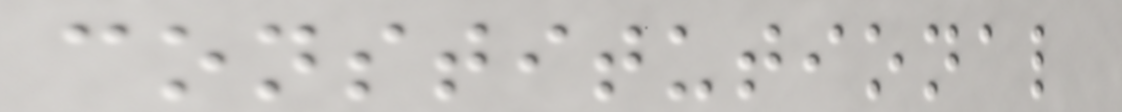constitutional
